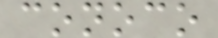conoco
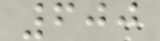600
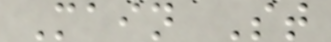Main St
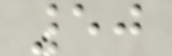50
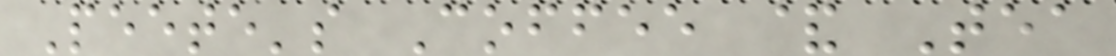Peete's Coffee & Tea
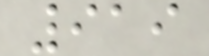919
